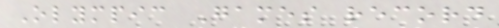Olympic Games record
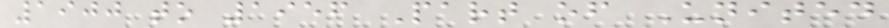1900 to 1956 Part of United
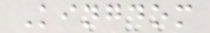Kingdom
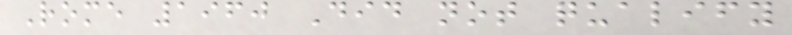Rome 1960 Did not qualify
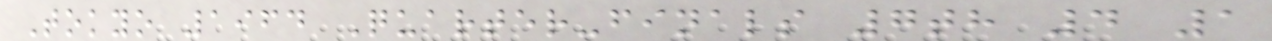Tokyo 1964 Quarter-finals 7th 4 1
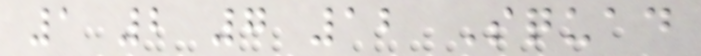1 2 7 12 Squad
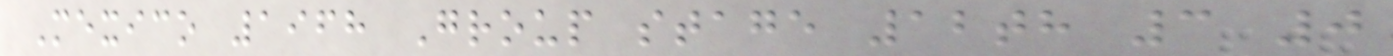Mexico 1968 Group stage 12th 3 0
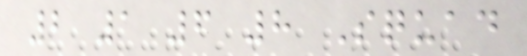2 1 6 8 Squad
